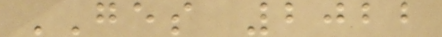GES 2022
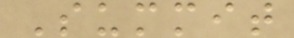Summit
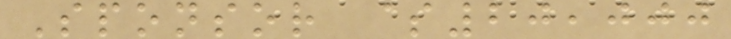Sponsor $20,000
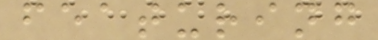featuring
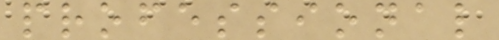professional
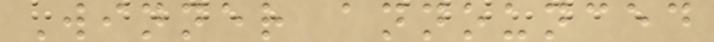Winner announced
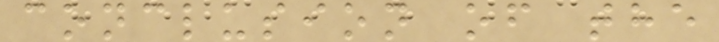conclusion of the
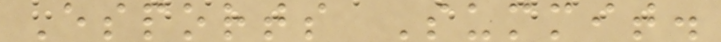Esports Summit.
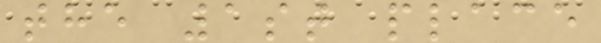the 1st place
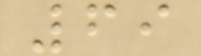69
